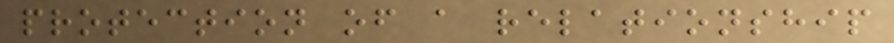protection of a relationship
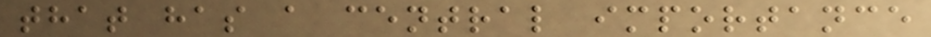that has a central importance
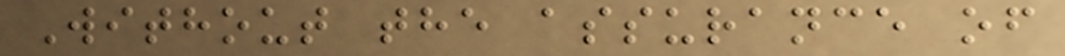Without the assurance of
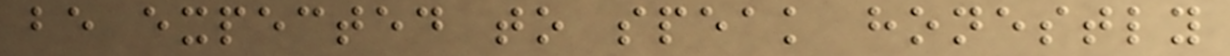be expected to speak honestly
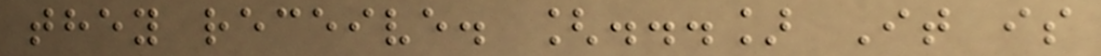they receive. [...] It is
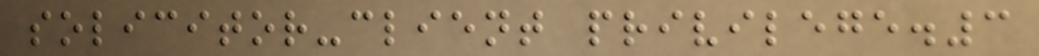solicitor-client privilege.3
